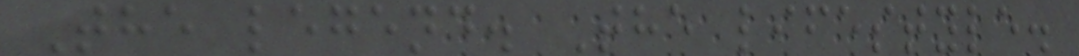The legend. The lifestyle.
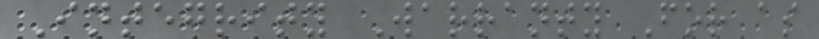Integrity Warranty For as
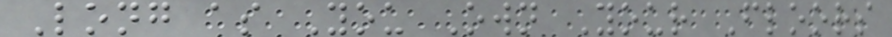Long as You Own Your Floors
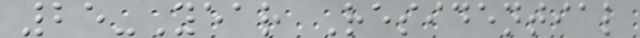25-Year Residential
